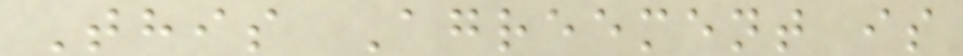This Agreement is
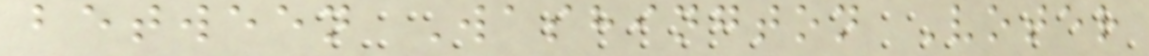between Washington Voter
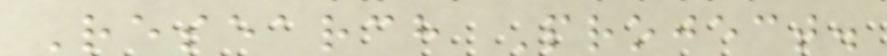Research Project.
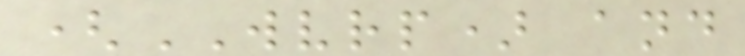(WVRP) and
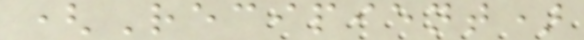(Recipient)
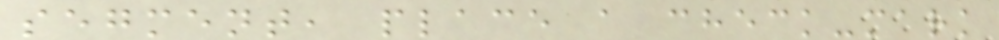segment, place a check-mark
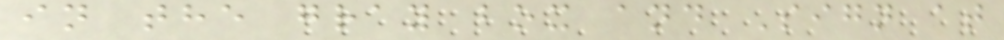in the gray box and Sign at
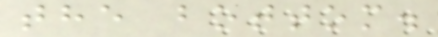the bottom.
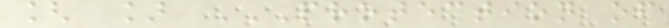[ ] PROTECTION OF
